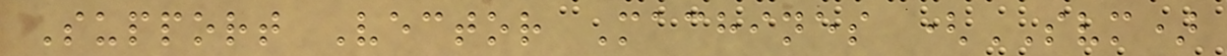Support Vector Machines (SVM)
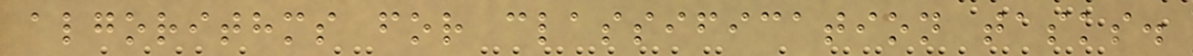algorithms for classification tasks.
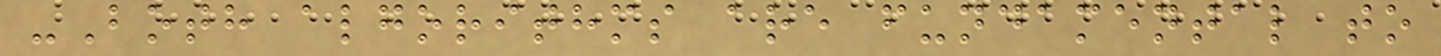-Both algorithms are fundamental to
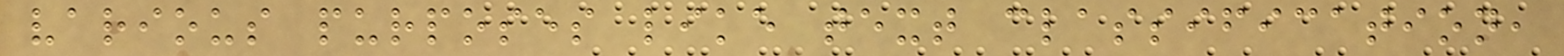various purposes like text classification,
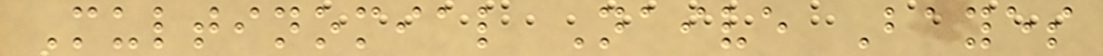Multinomial Naive Bayes
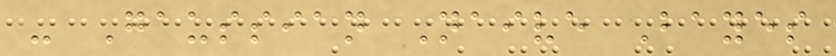- Gaussian Naive Bayes
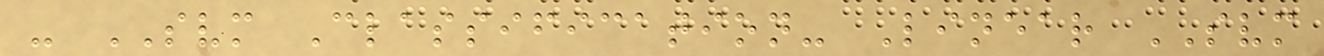- SVM Classification- Linear SVM
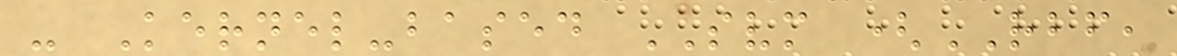- Kernel-based SVM (RBF,
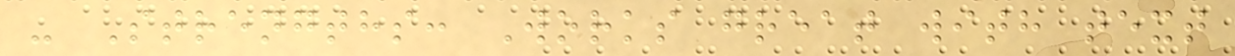- Strengths: Works great with text
